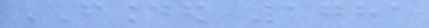FOUNDED 1781
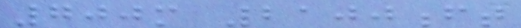700m 2100ft
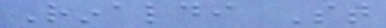Rinaldi St
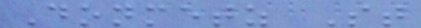Donmetz St
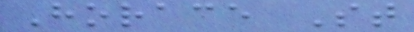Horace St
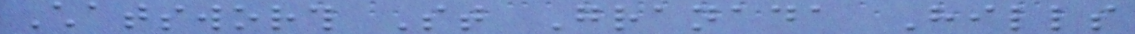Chatsworth St Granada Hills
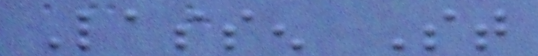Lassen St
